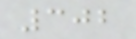302
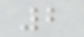2
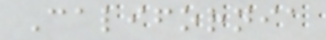California
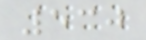530
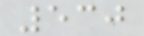530
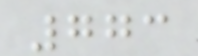773
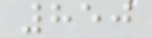850
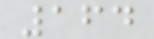164
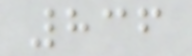836
